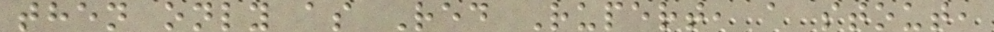then only as Red Rupert, a stout,
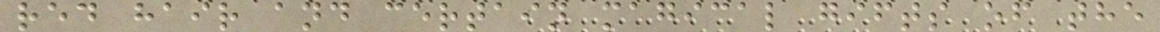red hair and certain magical gifts of the
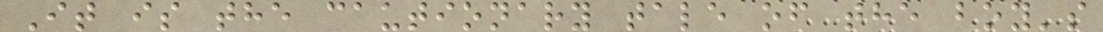It is the cautionary tale of the boy's
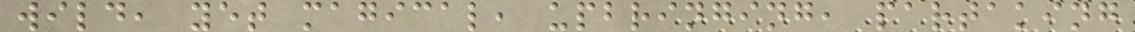wild, yet magical, upbringing, partaking
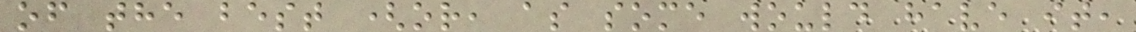of the best (or, as some would have it,
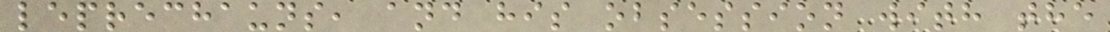leprechauns, and his obsession with the
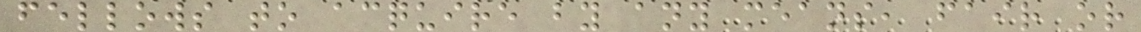fellows to acquire by any means, fair or
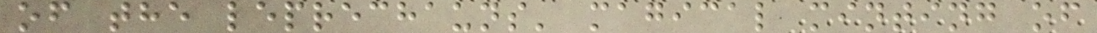of the leprechauns' magical minting of
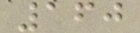160
